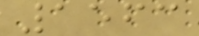1563
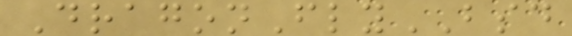DragonFlyBSD
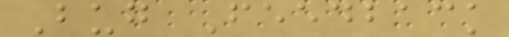Bug Feedback
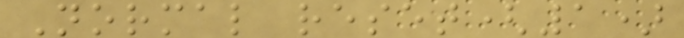Normal reset(1)
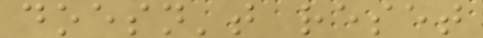doesn't reset
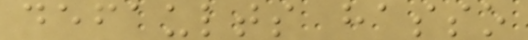defaults hasso
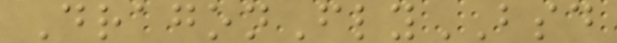DragonFlyBSD
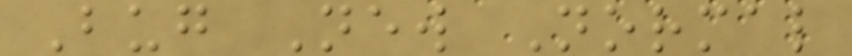Bug New Normal
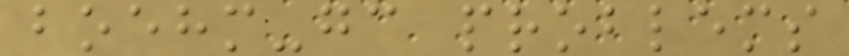boehm-gc problems
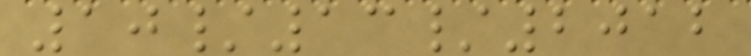10/13/2012
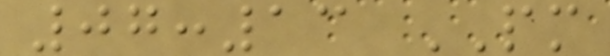07:13 PM
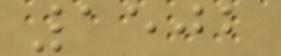1502
